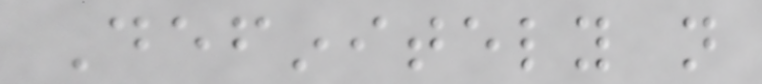Definitely not
